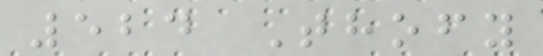524 Thofy
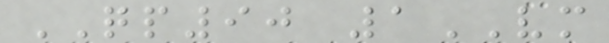QP90 1VM
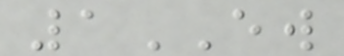1EW
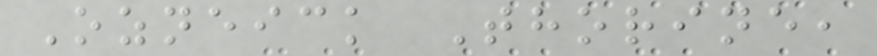Ozneick Thorine,
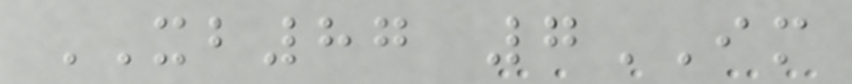XB87 7IM
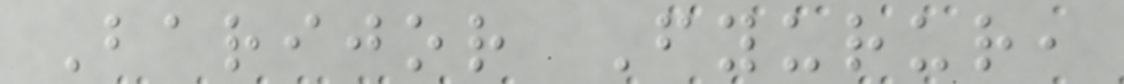Barijor Fyurur,
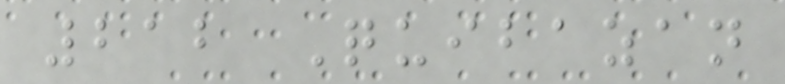212 Quibazan
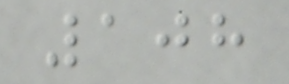108
